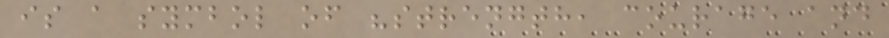is a symbol of "strength, courage and
